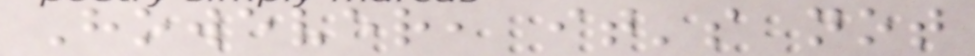However, it's not
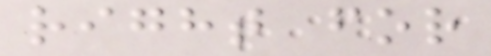right for
